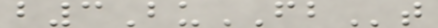b3BuFBt
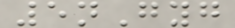5nGyg
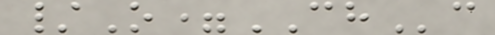/O=CHc
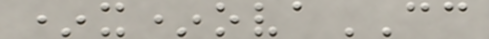*x*ovaCC
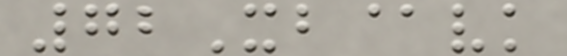72Xb@vk
